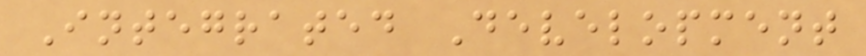Integrated Development
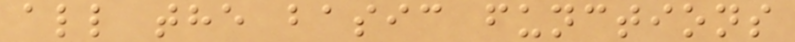all the basic functions
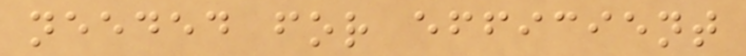needed for efficient
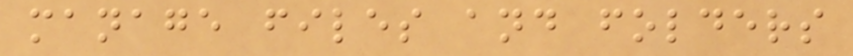manage files and folders
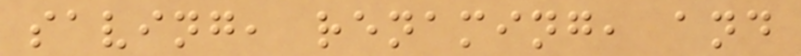saving, renaming, and
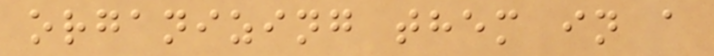organizing them in a
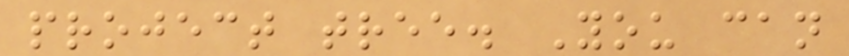project tree. You can
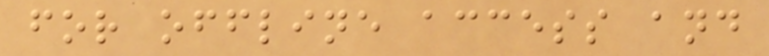for offline access and
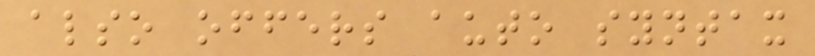also offers auto syntax
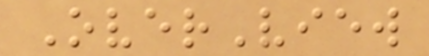OverView
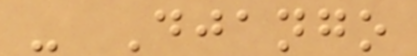- Django
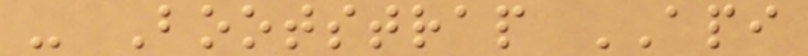- Bootstrap API
